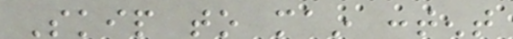Skip to main content
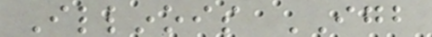Illinois IGB
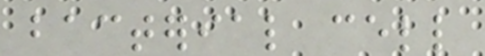bacterial cell
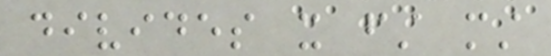divides it first must
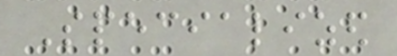Specialized
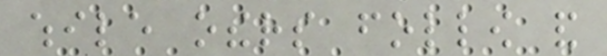while others follow and
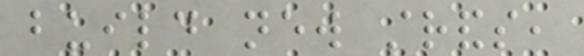build new strands,
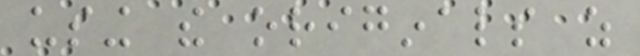using the originals as
